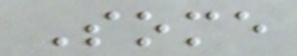Some
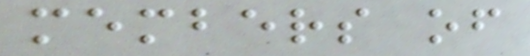members of
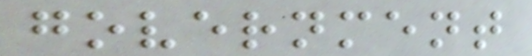government
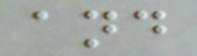and
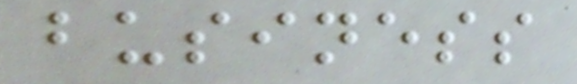business
